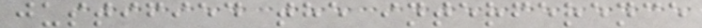justified the interference
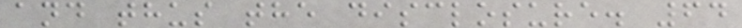and thus the disclosure. 64
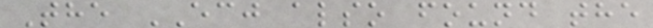The ECJ also found the
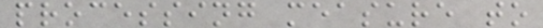processing measure to
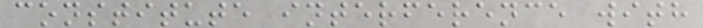constitute interference with
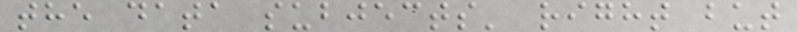the data subjects' right but
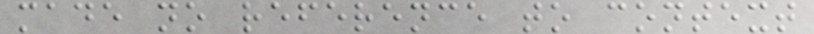made no reference to context
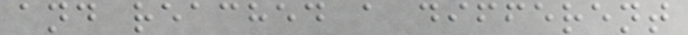and reached a different
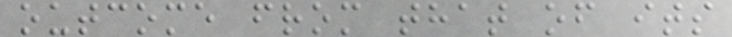outcome from that of its
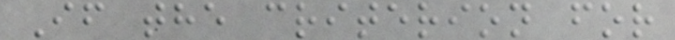If the criterion for
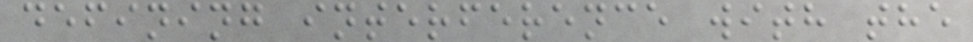defining interference with the
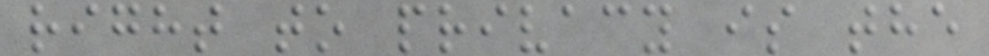right to privacy is the
